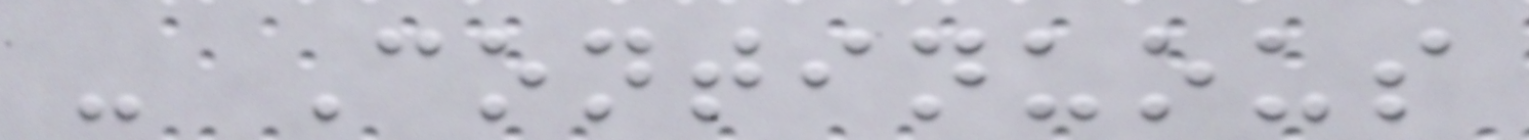- Continuous
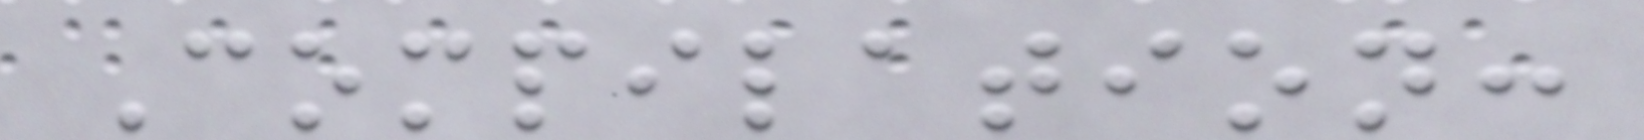Compilation:
